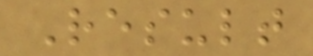Result
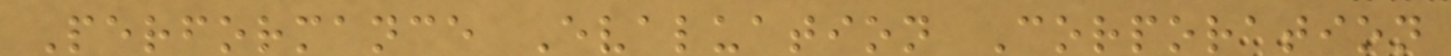Performance Evaluation Corporation
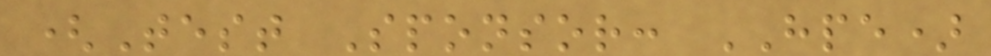(Test Sponsor: HPE)
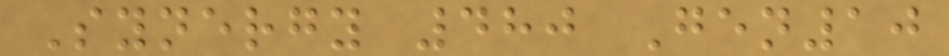Synergy 480 Gen10
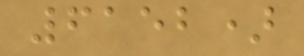6152)
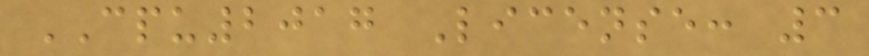CPU2017 License: 3
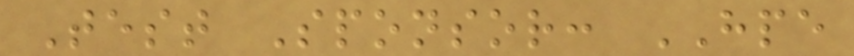Test Sponsor: HPE
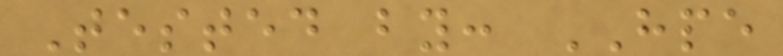Tested by: HPE
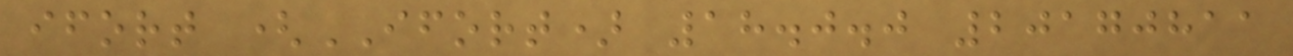ifort (IFORT) 18.0.0 20170811
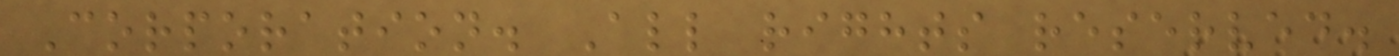Corporation. All rights reserved.
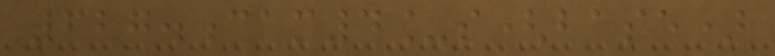627.cam4_s(base)
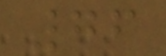76
